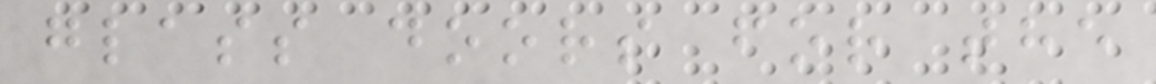glass doors for the
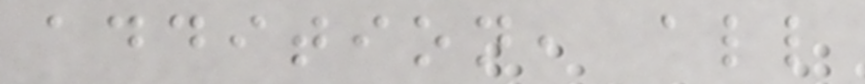addition, all
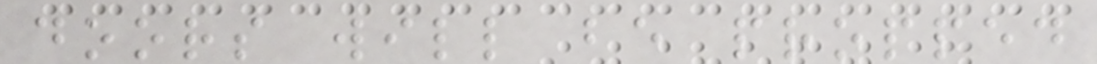doors will be propped
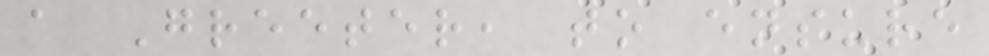a Greeter, to ensure
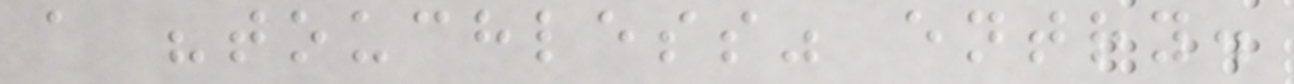a "touchless" entry.
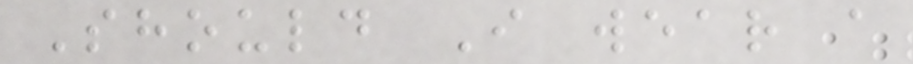Should I wear a
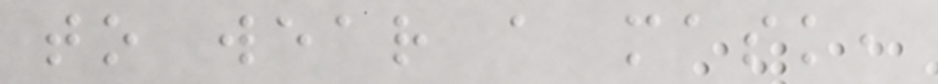to wear a mask,
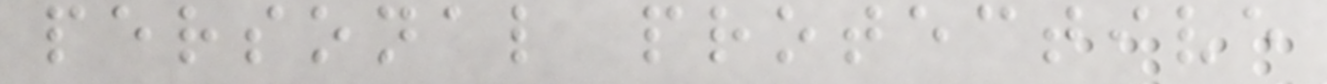personal protective
